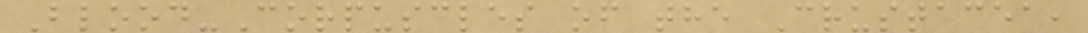Blood-Corpuscles of the Crustacea,
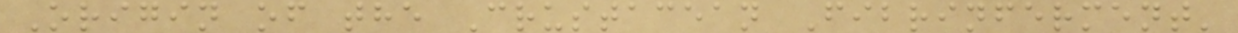Origin of the Crustacean Fibrinferment'
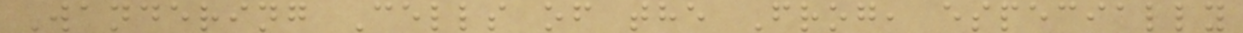Wandering Cells of the Frog, especially
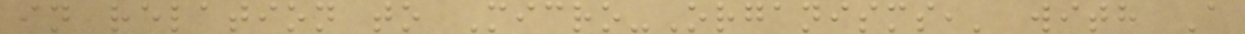in relation to Micro-Organisms,' with A
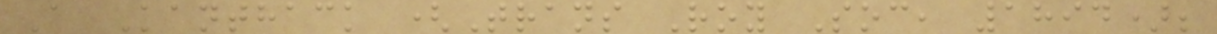A Kanthack (Trans Roy Soc, 1894);
